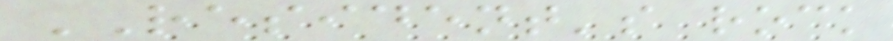RESIDENT's rock
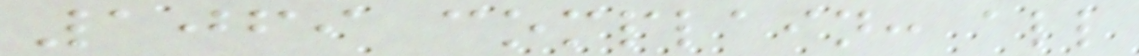1069 complain: all
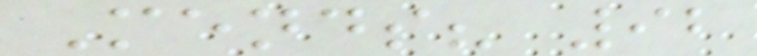Mends? 92
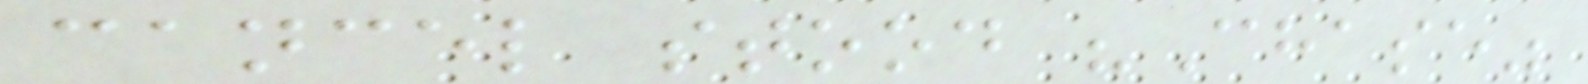cancel stood "Chase"
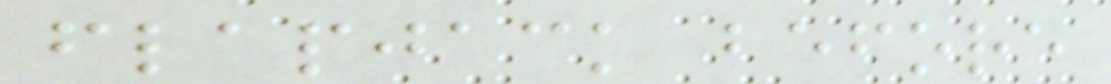flapjack before
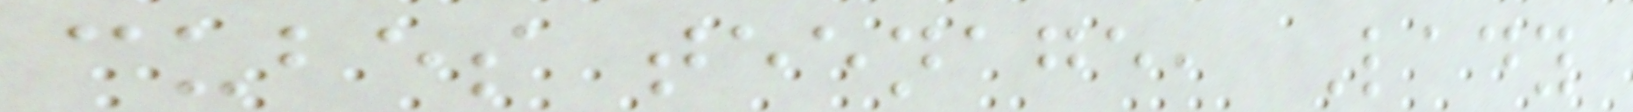cubes teenage, Lady
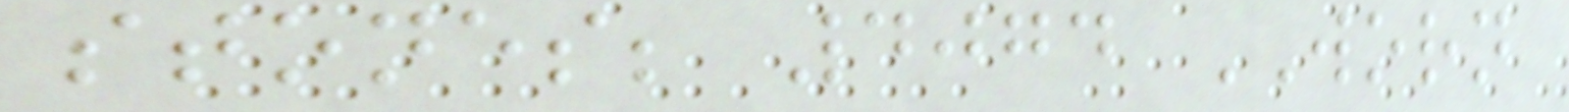stones; 4074 WORN
